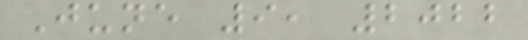June 9, 2022
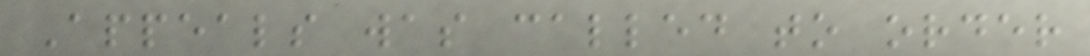Appeals was called to order
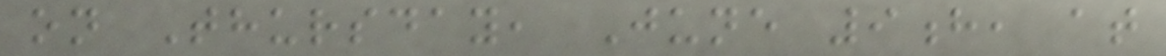on Thursday, June 9h, at
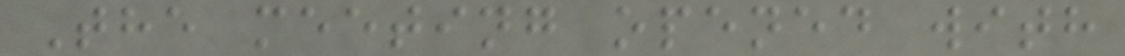The meeting opened with
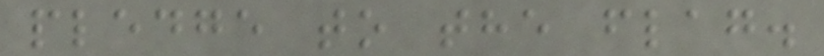pledge to the flag.
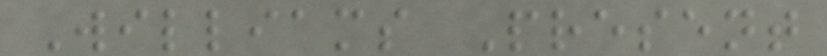Williams Present
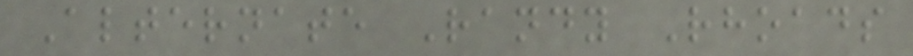Alternate Randy Rhoads
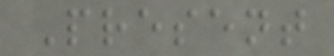Present
